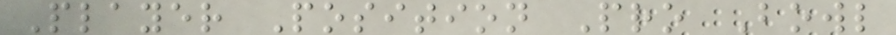Player Position Pro Bowl
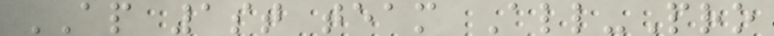AP 1st team All-Pro
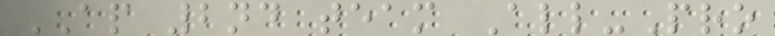AP 2nd team All-Pro
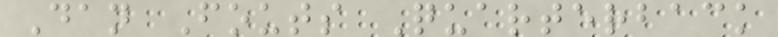Dan Fouts Quarterback
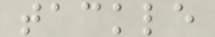tackle
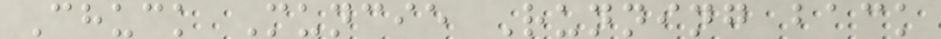Chuck Muncie Running back
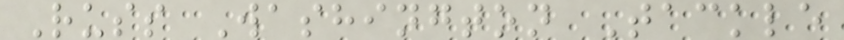Russ Washington Tackle
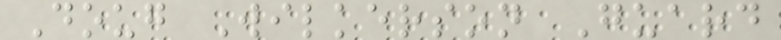Doug Wilkerson Guard
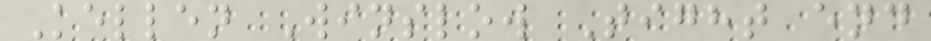Kellen Winslow Tight end
